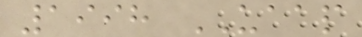1998 UAAP
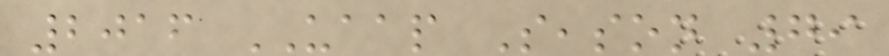2016 UAAP Season 79
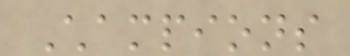Champions
